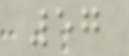57
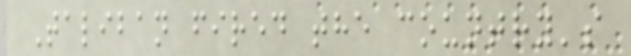Taliban fired the country's
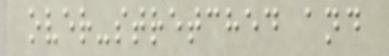over-stretched and
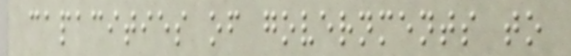capacities of governments to
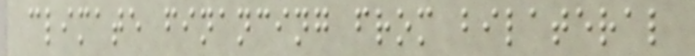climate financing from bilateral
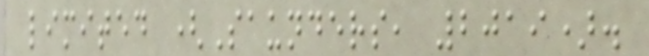limited (Saunders, 2019).
